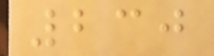230
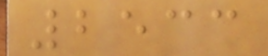2533
